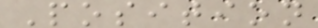Position
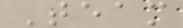Team
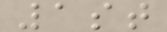1st
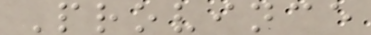Province
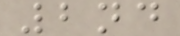2nd
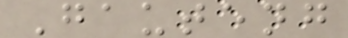Gauteng
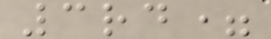3rd=
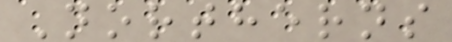Northerns
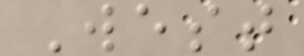West
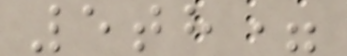5th=
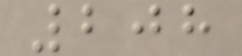208
